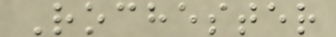Rochester
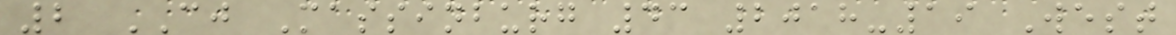2 CJ Massinburg 43 2018-19 West
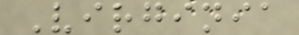Virginia
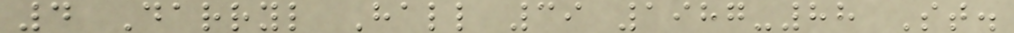4 Darryl Hall 39 1987-88 St.
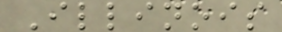Illinois
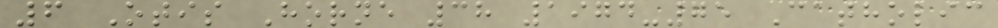6 Otis Horne 38 1974-75 Catholic
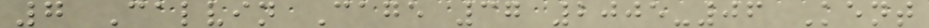7 Calvin Cage 37 2005-06 Kent
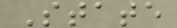State
